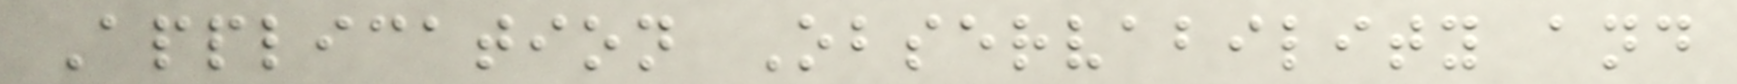Application Observability and
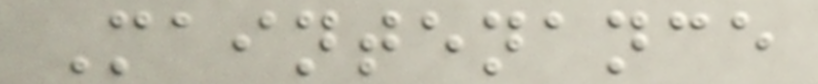Maintenance
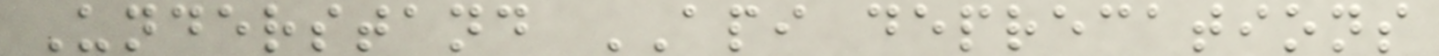Understand API deprecations
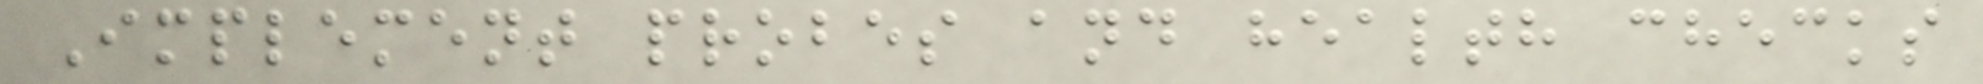Implement probes and health checks
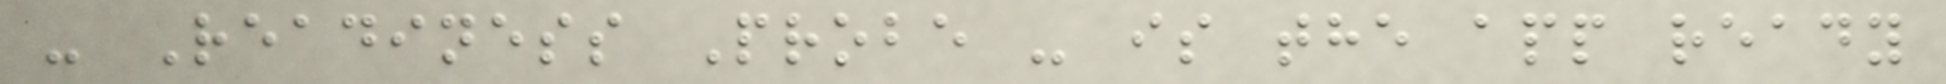- Readiness Probe - is the app ready
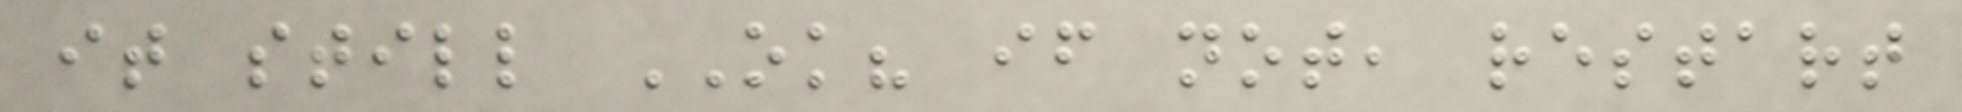it still OK? if not, restart
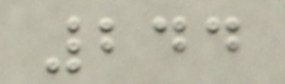244
